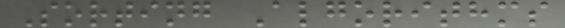Sorting Algorithms
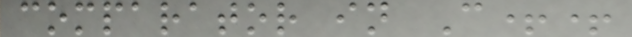comparator in C++
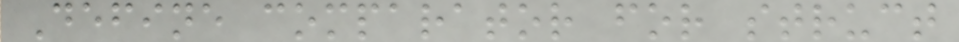Define comparator for struct
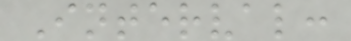Interval:
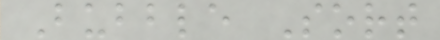Bubble Sort
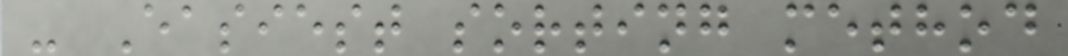- Easiest sorting method
